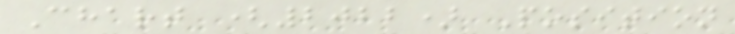Chart (2022) Position
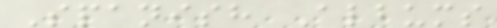Spanish Albums
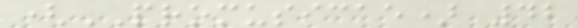(PROMUSICAE) 42
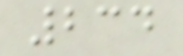234
